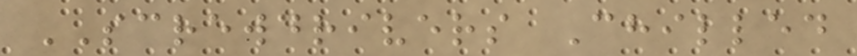SCREWDRIVERS Chilled
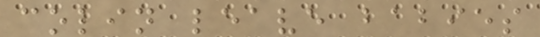colin leave babies
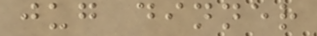jug dinner
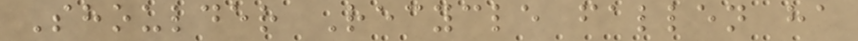Shoulder Recycle fallen ha
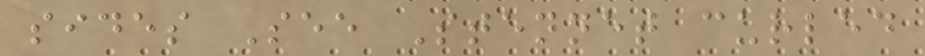sides See Stennet curled
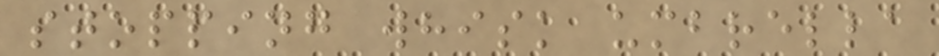stopping whisk umbrella
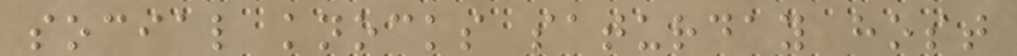social knocks saturday host
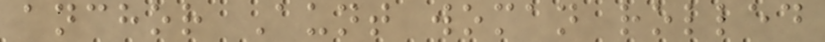anchor Aunt woman rolled
